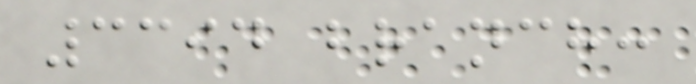3394 branch:
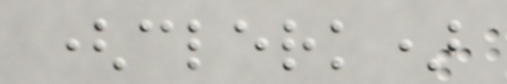(clerk)
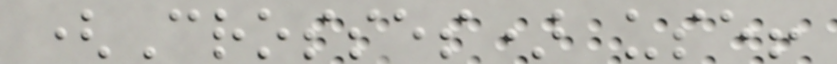(Crosses) use!
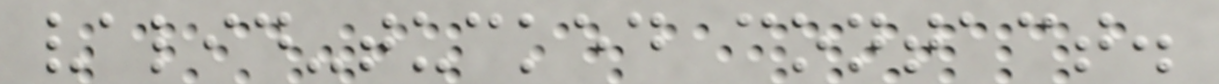valid-tucked contact.
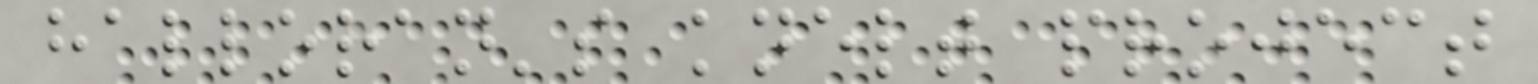halloran's knelt project
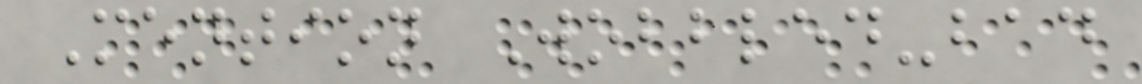Mention Wobbled-bad
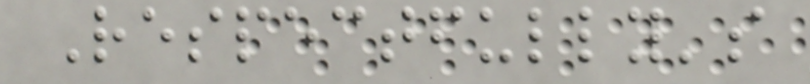Respectfully's
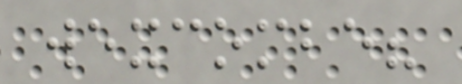wexcombe?
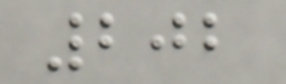202
